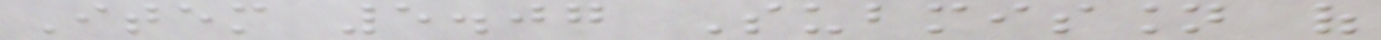Item 5.07 Submission of
